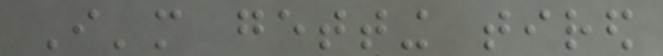I'm getting tired
